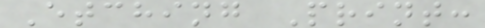Etching Print:
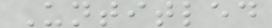Untitled
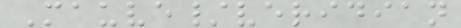Mauve/veridian
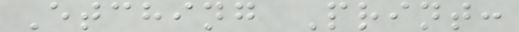Etching Print:
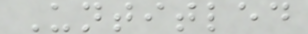Untitled
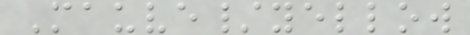Mauve/yellow
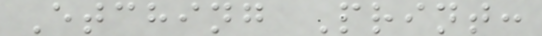Etching Print:
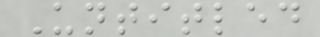Untitled
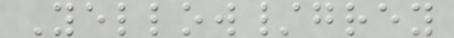Yellow/grey
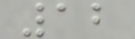12
